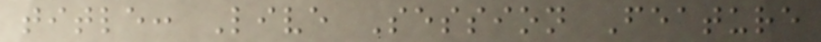title: Live Session Feature
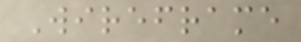Wireframe
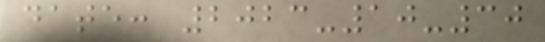date: 2023-10-30
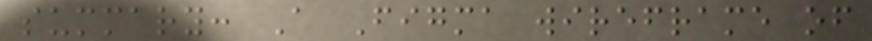summary: A Figma wireframe of
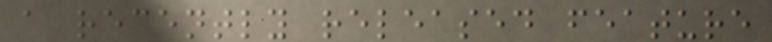a recently released feature
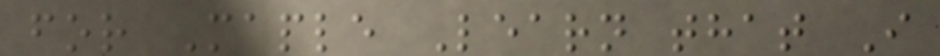for Maple Learn that I
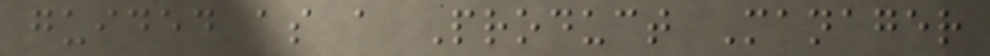guided as a Product Manager
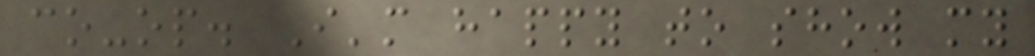co-op. I'm happy to show my
